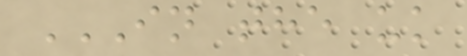IN THE UK
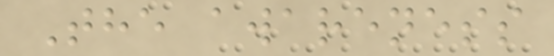The awareness
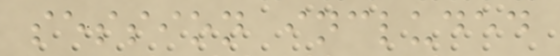session included
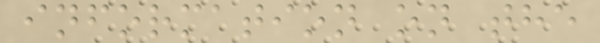information on the
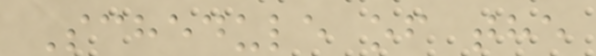Schedule of the
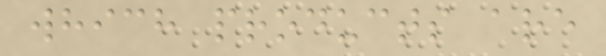which products are
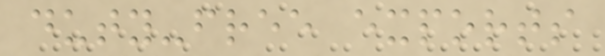duty-free exports
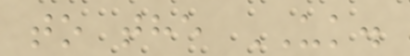to the UK.
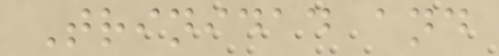Trinidad and
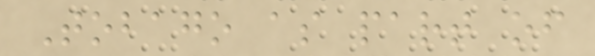Tobago as part of
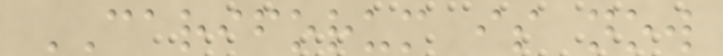CARIFORUM is now
